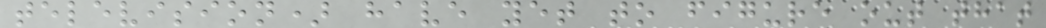television) have yet to figure out that
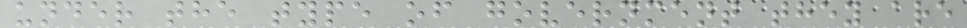under the type of government they are
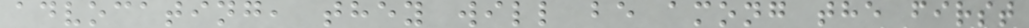advocating, they will be among the first
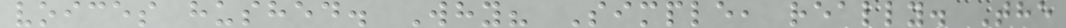voices hushed. Why? Simple, really. The
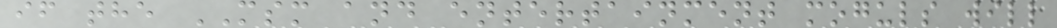if the MSM and entertainment moguls will
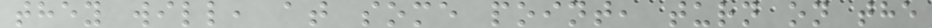they will, at some point, turn on the
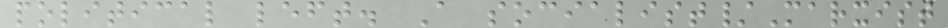political left. A socialist/Marxist
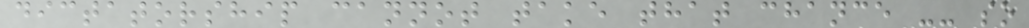dictatorship cannot take that chance -- so
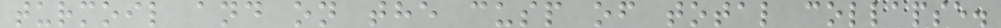turmoil and on the cusp of total collapse.
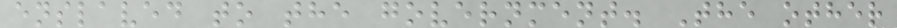enslaved to the government. The other
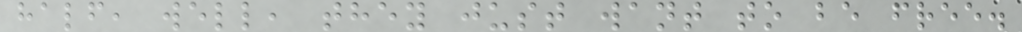half, well, they just want to be free.
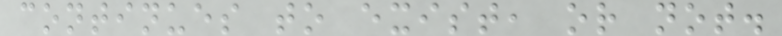continues to exist, or not.
